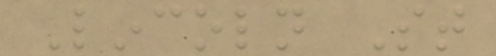Lincoln St
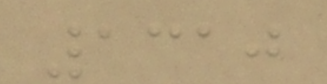1310
